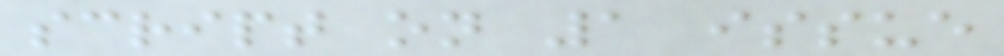script on 1 issue
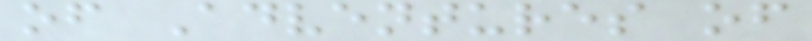of Adventures of
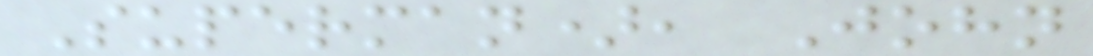Superman), John
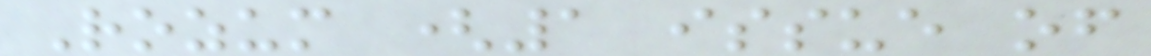Rozum (1 issue of
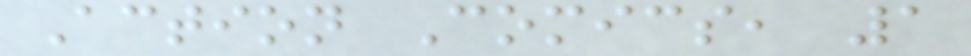Action Comics, 1
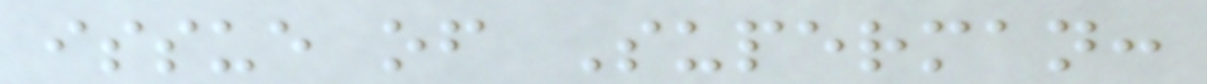issue of Superman:
